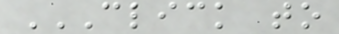CLICK TO
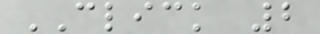CLICK 2
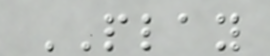PLAY
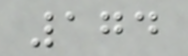174
